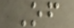Of
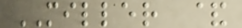MILLER &
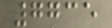7735
